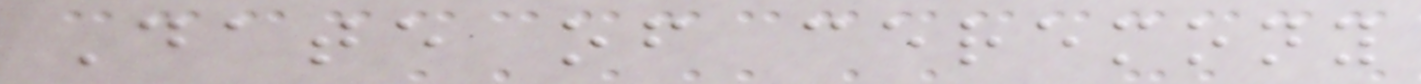Date of ceremony
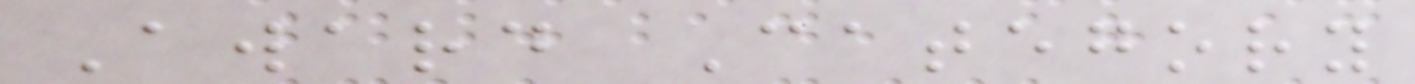Award Category
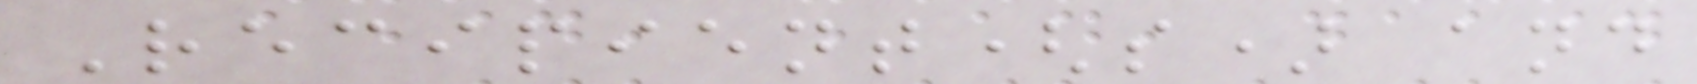Recipient(s) and
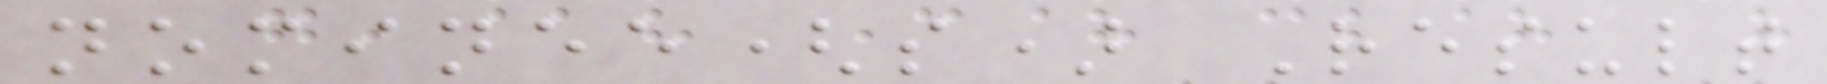nominee(s) Result
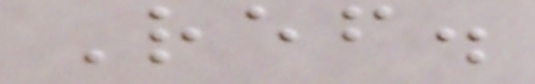Ref.
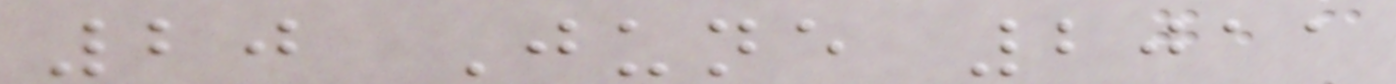20 June 2011
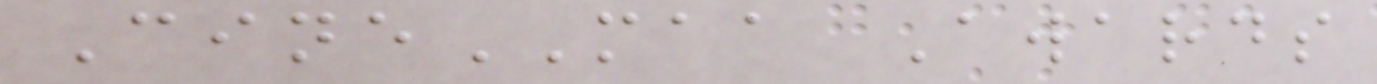CineMAA Awards
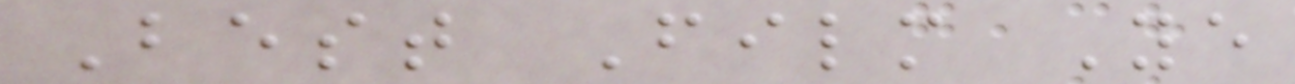Best Film Ye
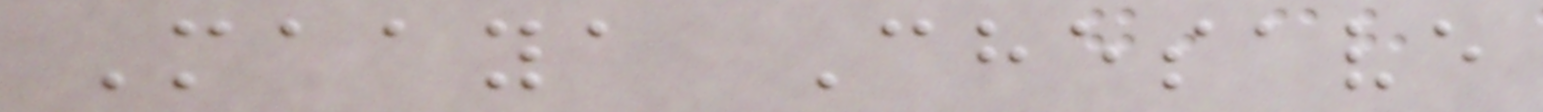Maaya Chesave
